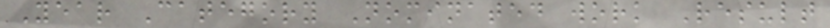Year Category Nominated work Result
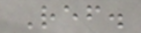Ref.
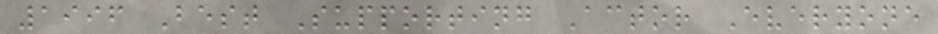1996 Best Supporting Actor Everyone
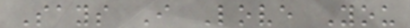Says I Love You
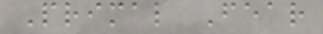Primal Fear
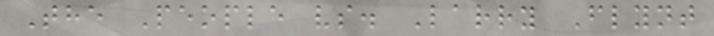The People vs. Larry Flynt
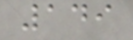149
